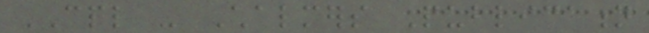CPL - Chalmers Publication
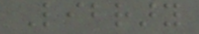Library
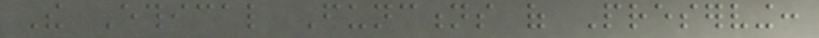The Ethical Functions of Preserving:
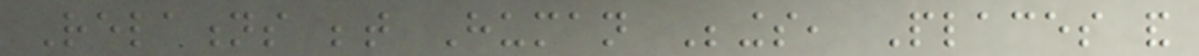Relations between Human Beings, Places and
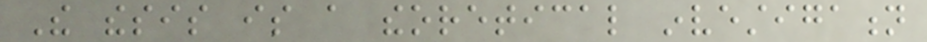The thesis is a theoretical investigation
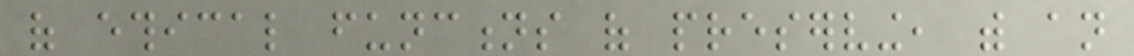of ethical functions of preserving, with an
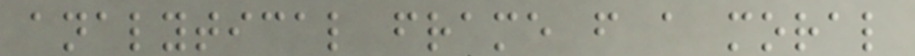analytical frame from a moral
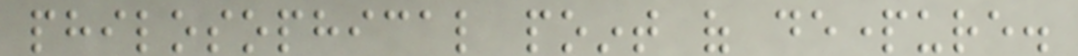philosophical point of departure.
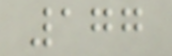177
